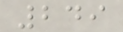249
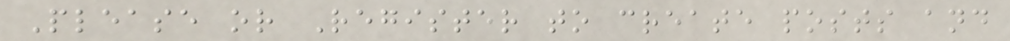Please or Register to create posts and
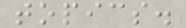topics.
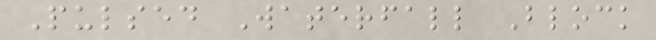Pulsed Waterfall Block
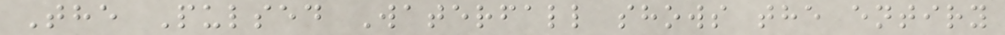The Pulsed Waterfall shows the entiry
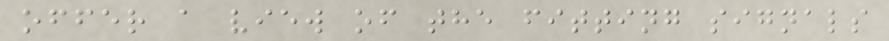offer a view of the fitting signals
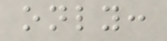only:
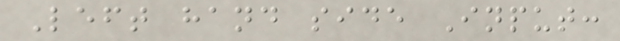Left hand side Input:
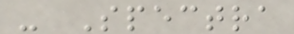- Spectra
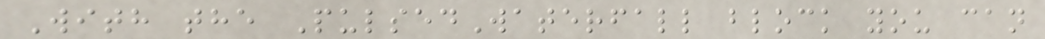With the PulsedWaterfall block you can
